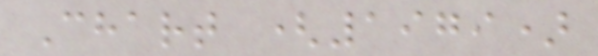Chart (1979)
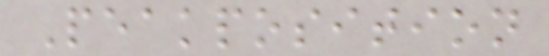Peakposition
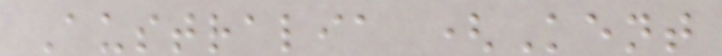Australia (Kent
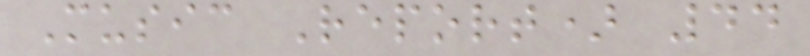Music Report) 44
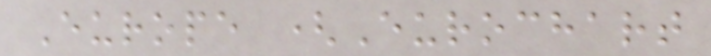Europe (Eurochart
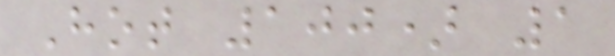Hot 100) 1
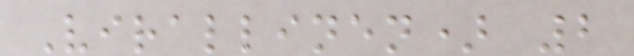Virallinen) 2
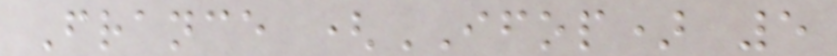France (IFOP) 5
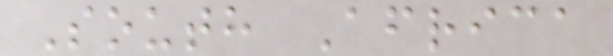South Africa
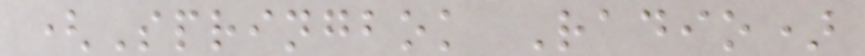(Springbok Radio)
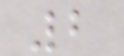2
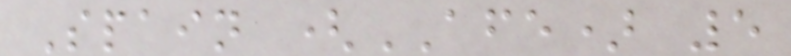Spain (AFE) 5
